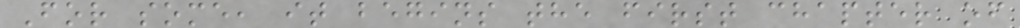For some, it begins the first chapter of
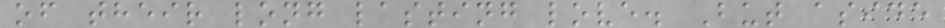of their long lasting love. But aside
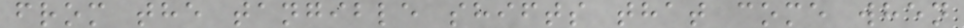from the tangible shifts that come when
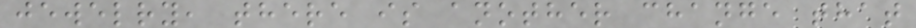jewelry, there is another change that
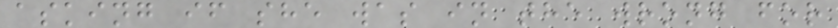asking if she was in the wrong for
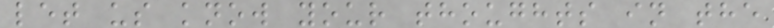let us know your thoughts in the
